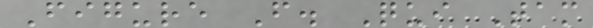Figure F. Qui Tam
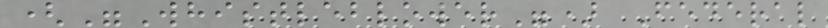("Whistleblower") Federal
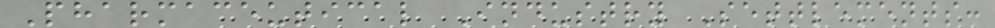Pharmaceutical Industry Settlements:
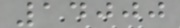14000
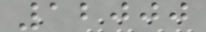12000
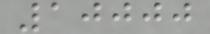10000
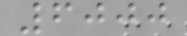6000
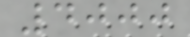4000
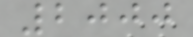2000
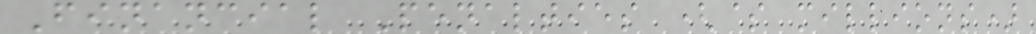Financial Penalties ($ millions)
